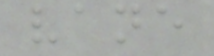vane
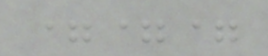===
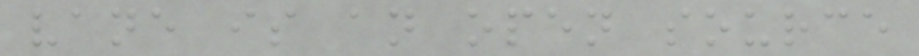vane is an open source
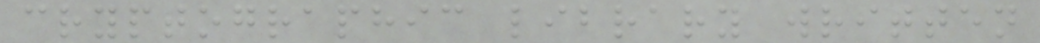cryptographic library written
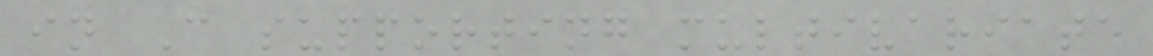in C supporting multivariate
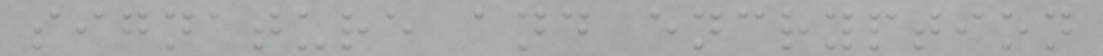signature and encryption
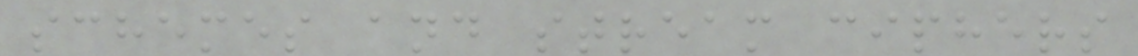schemes and stream ciphers
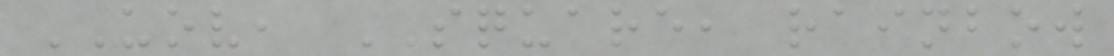UOV, SQUARE, rainbow
